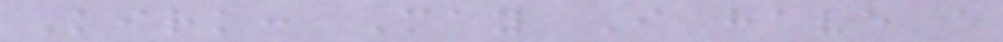Kirk: May I have a
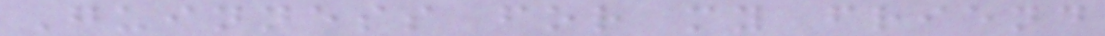Guinness for my friend
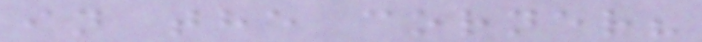in the corner?
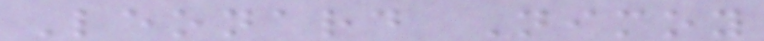Leonard Nimoy
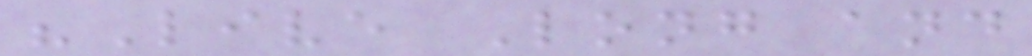"Live Long and
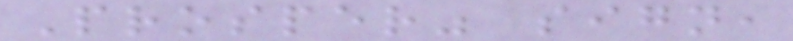Prosper" sign,
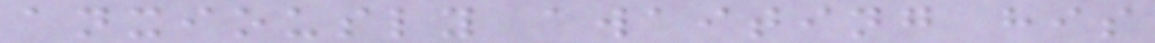anxiously awaiting his
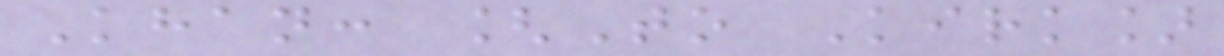Khan: [To Kirk]
